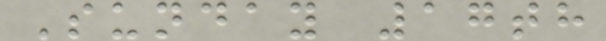Sunday 17th
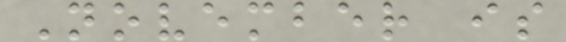November is
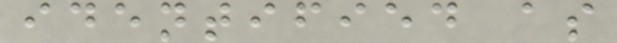identified as
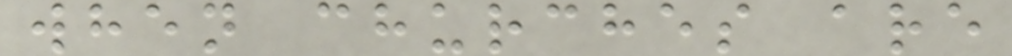when churches are
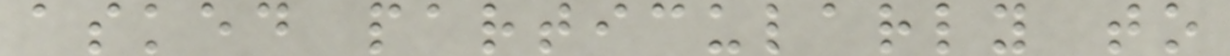asked particularly to
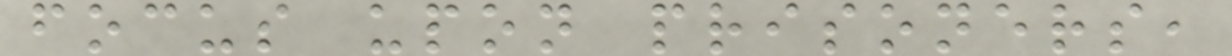focus upon prisoners,
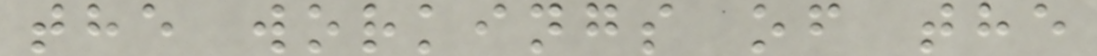the workings of the
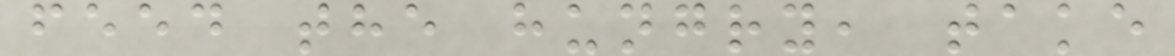feed the hungry, take
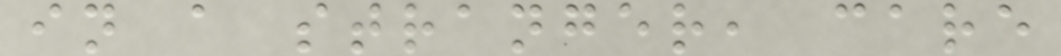in a stranger, care
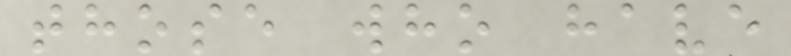those who have
